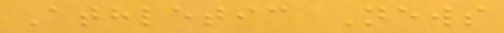Athletic News
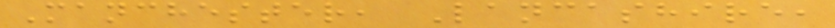Manchester, Lancashire,
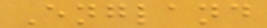England
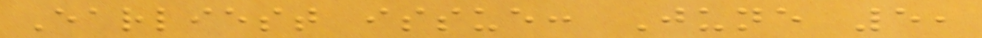Earliest issue: June 5,
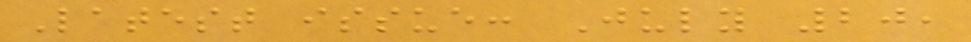Latest issue: July 20,
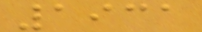1931
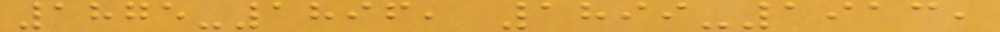1875-1896, 1899-1913,
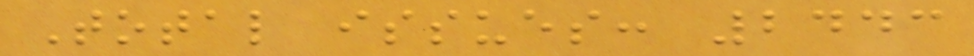Total issues: 2443
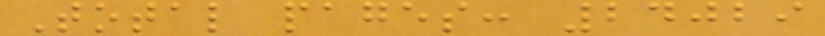Total pages: 24029
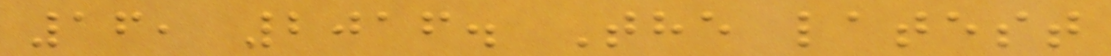16, 2016. The latest
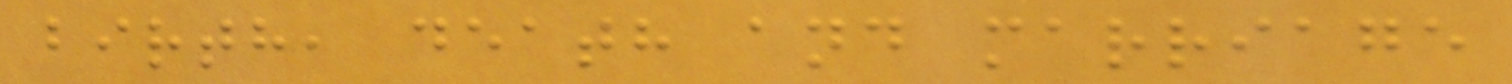birth, death and marriage
